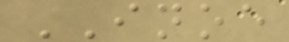INOE
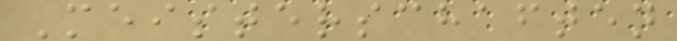Meisterschaften
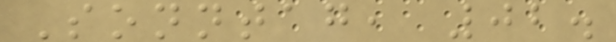Sonntag, 02.
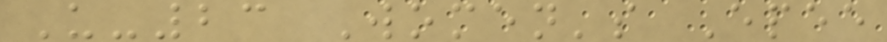U-23 Women's Epee
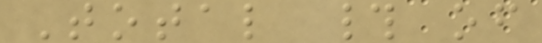Total # of
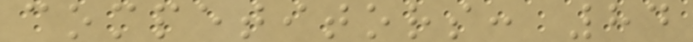competitors: 84
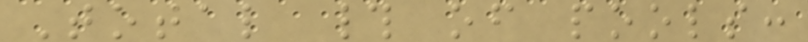Total # of pools:
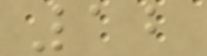12
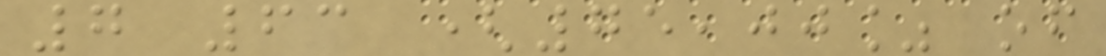7 63 (75,00% of
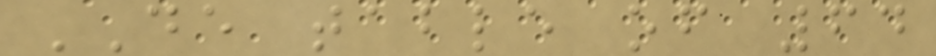DE table of 64
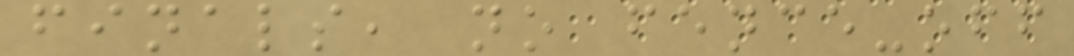finals, no fence-off
